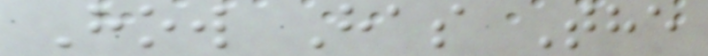How Has The
